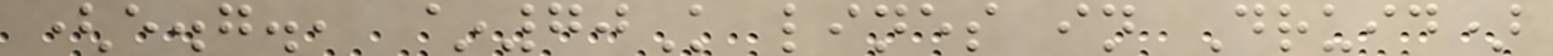(e.g., ~70K lines in Druid)
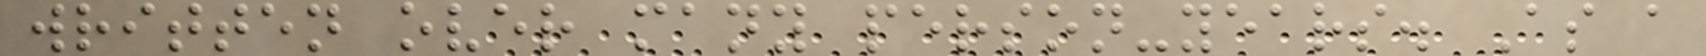written over many person-years. As a
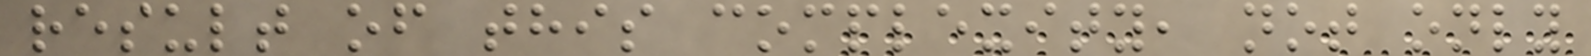result of this complexity, not only
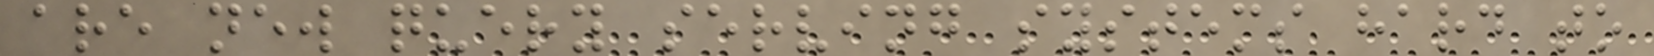are new query serving systems hard to
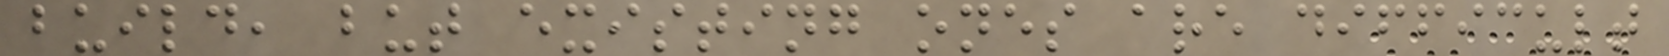build, but existing ones are difficult
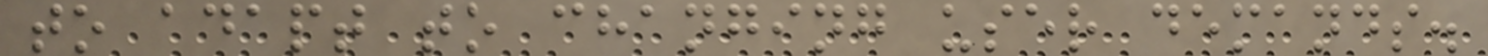to adapt to changing user demands.
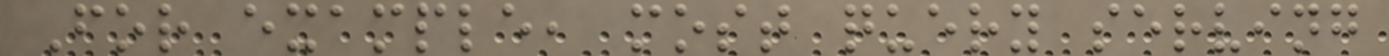For example, most query serving
